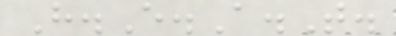H.E.A.T.
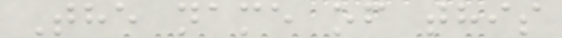The name of this
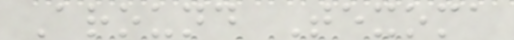Around Texoma
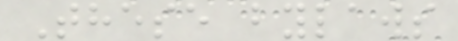These bylaws
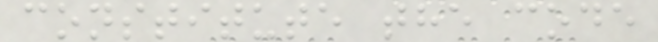constitute the code
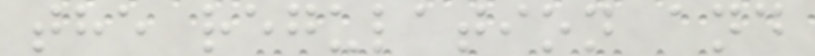the regulation and
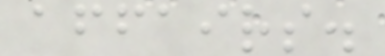affairs.
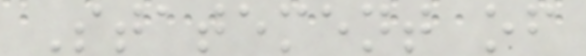Statement of
